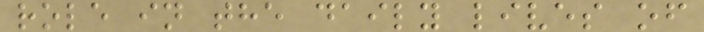role in the daily lives of
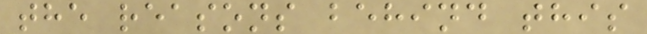the reasons behind this
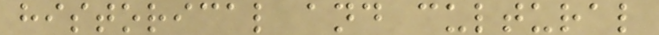historical and cultural
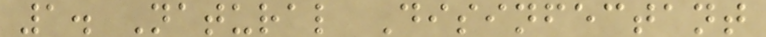1. Natural Disinfectant
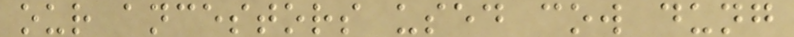our ancestors used cow dung
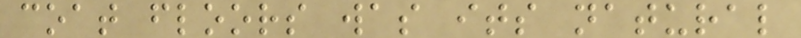coat floors was its natural
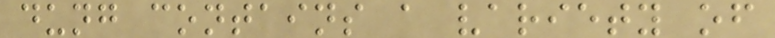dung contains a variety of
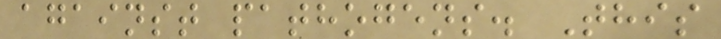against pathogens. This
